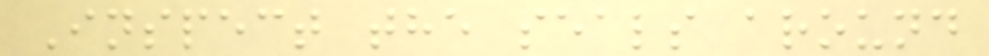Inspect the seals around
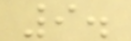9.
